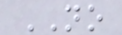NO
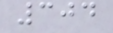304
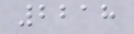2218
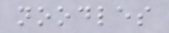noodles
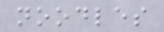noodles
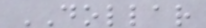DOLLAR
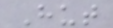Hut
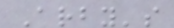Arby's
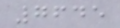7645
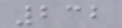232
